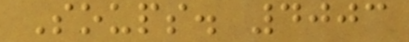Soups. 4003
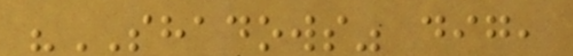"SHADOWS" dig,
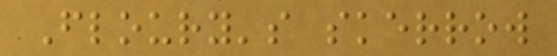Floury's skerrow
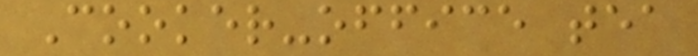Cooker-office tea
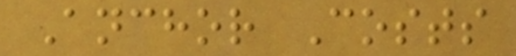Anchor Costs
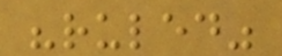"ruled"
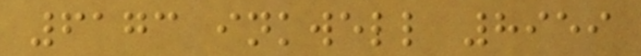6173 inkwell 8959
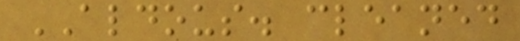ALDOUS. cleaned
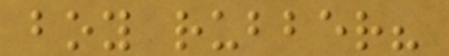boy rubber?
